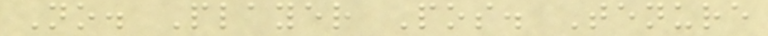No. Player Pos. Tenure
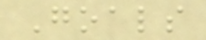Goals
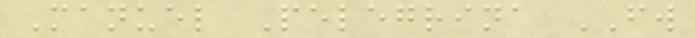Manuel Pelegrina FW
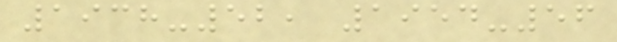1938-52, 1954-56
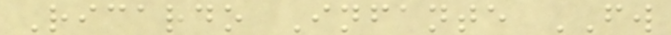Ricardo Infante FW
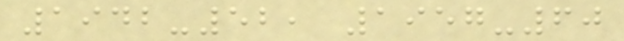1942-52, 1957-60
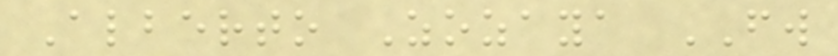Alberto Zozaya FW
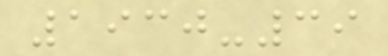1930-39
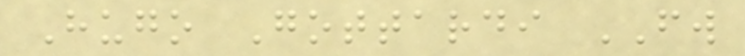Hugo Gottardi FW
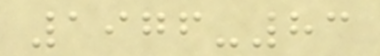1976-83
